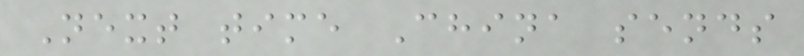Next time China sends
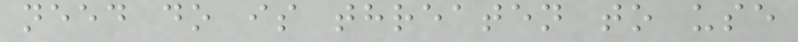need do is threaten to use
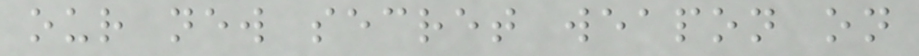our new secret weapon on
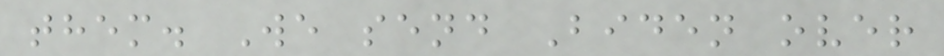them. We send Biden over
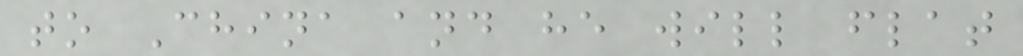to China and he will flat
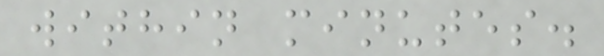within minutes.
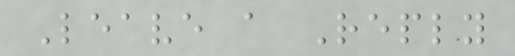Leave a Reply
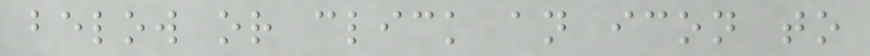below or click an icon to
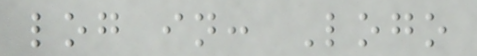log in: Logo
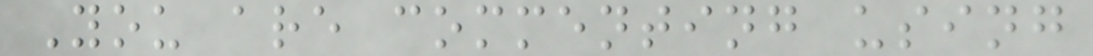You are commenting using
